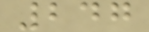247
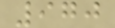970
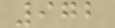972
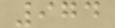974
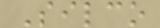Silco
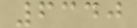6340
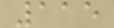115
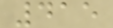415
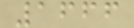1666
